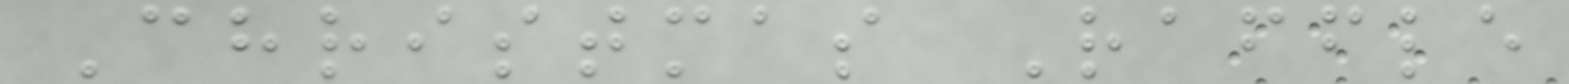Christmas Raffle
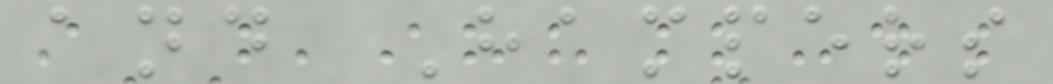and Hampers
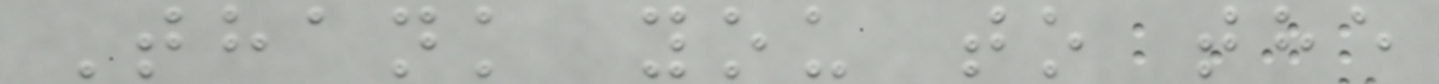Thank you to the
